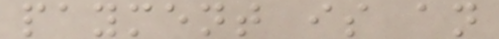payment is an
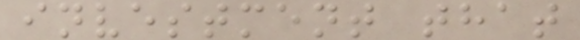investment that
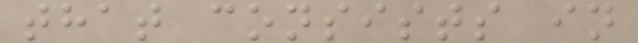that consists in
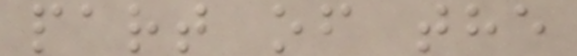part of the
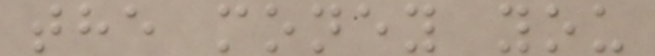the money you
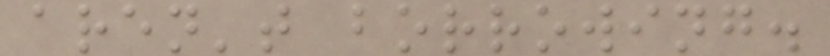aren't borrowing.
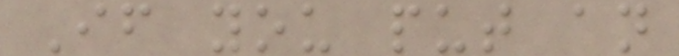If you put an
